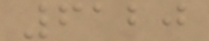6120
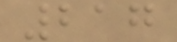217
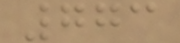773
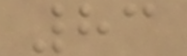83
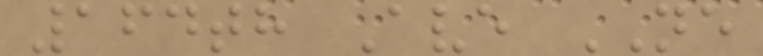164th Ave NE
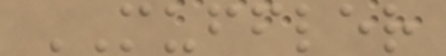MUFFLER
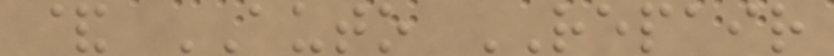& AUTO REPAIR
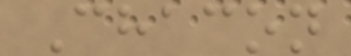Chacon
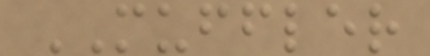MUFFLER
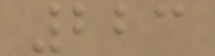223
